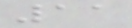11
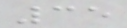35
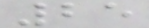25
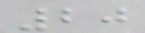20
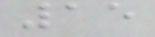15
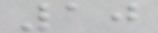10
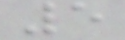5
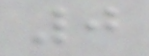0
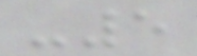-5
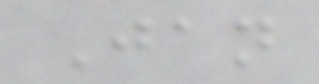Jan
